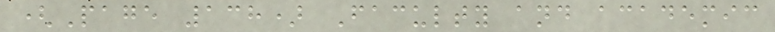(Page 138) Faculty and academic
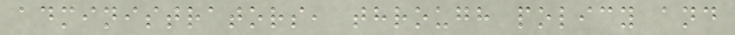administrators, through policy and
